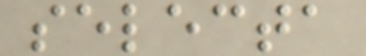selecta
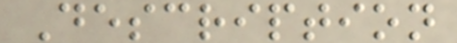Description
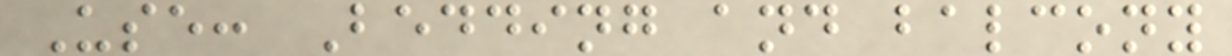Use: Bedding and balcony
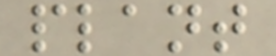plant
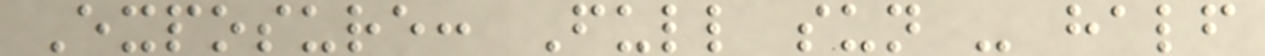Exposure: Full sun - half
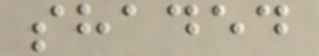shaded
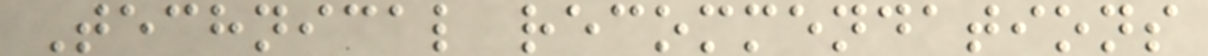Technical recommendations
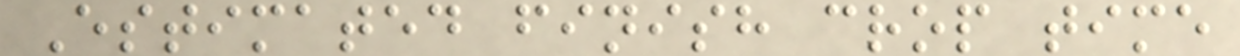Estimated finish crop time
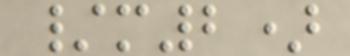/m2)
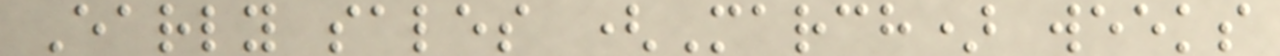Early sales (March) weeks
